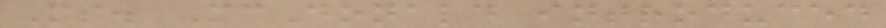Ms. McDonald introduced
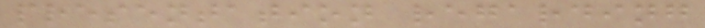presentation regarding
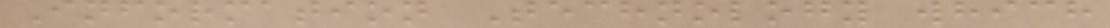Information Technology which
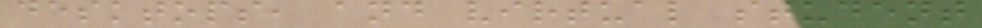desktops, and virtual student
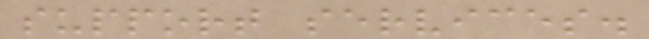support services.
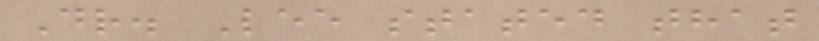Dr. Lee stated that
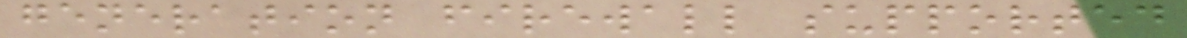generation firewall supported
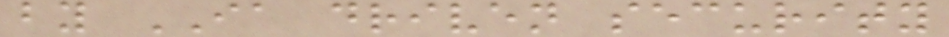by IA driven security
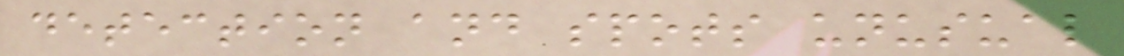detection and spots unusual
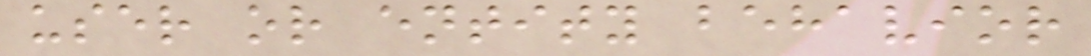user or entity behavior
